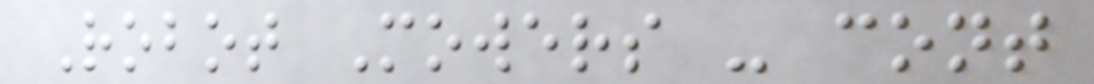Robot Mowers - cont
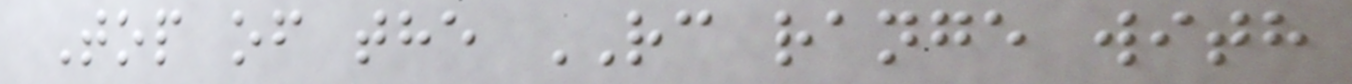Top of the RC range with
